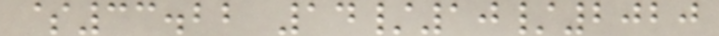$33.22 14/10/2020
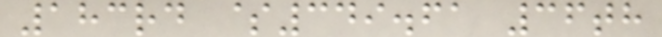183rd $349.61 36th
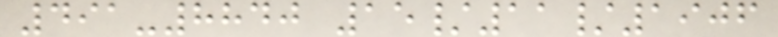491-8840 15/11/1906
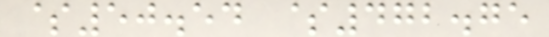$50.54 $472.75
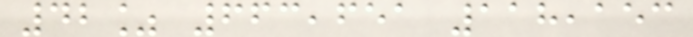42% 663,651 118,153
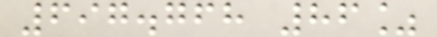697.768 86%
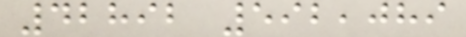42892 592,089
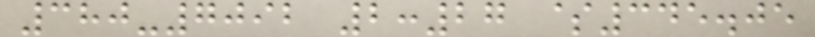380-7092 2:27 $345.05
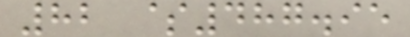82 $487.95
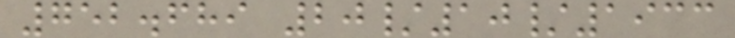752.689 20/10/1933
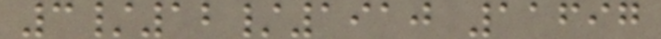3/12/1910 11697
